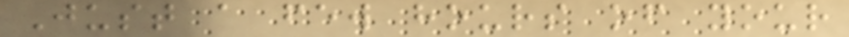Just a few hours of your
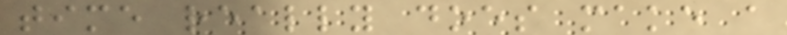time really does make a
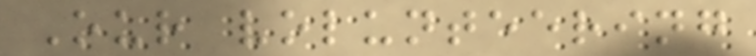Our volunteering
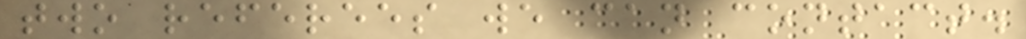two referees we can contact.
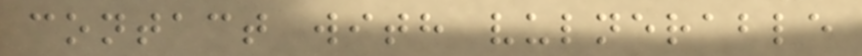contact with vulnerable
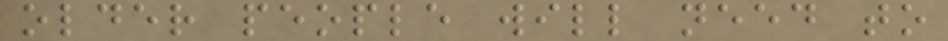older people will need to
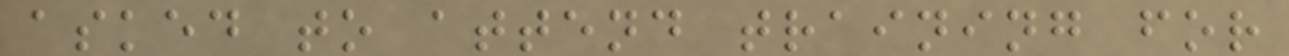asked to attend training for
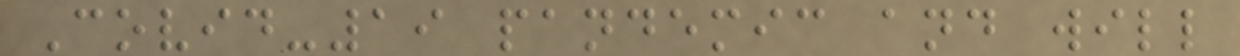Covid-19 pandemic and will
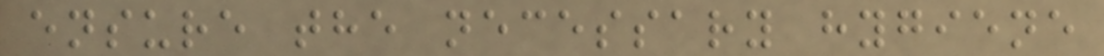ensure the necessary hygiene
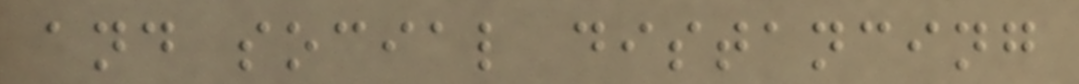and social distancing
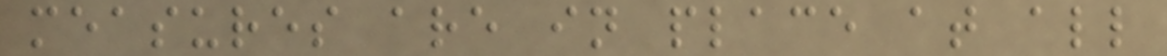measures are in place at all
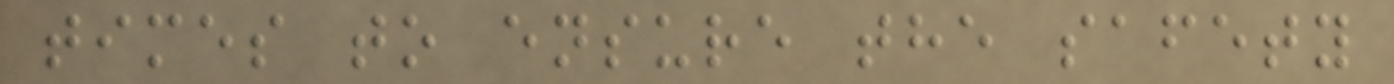times to ensure the safety
